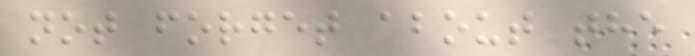not forget about the
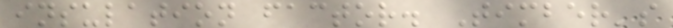insulation factor. Timber's
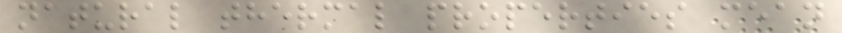natural thermal properties mean
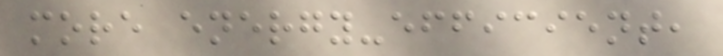more energy-efficient,
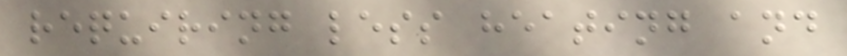requiring less heating and
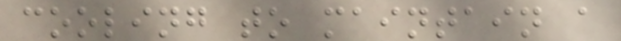cooling to maintain a
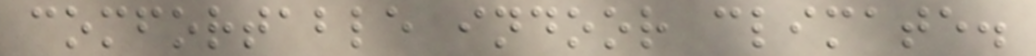comfortable indoor climate.
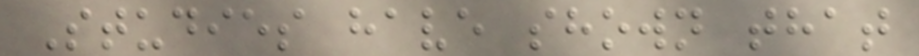Studies have shown that
